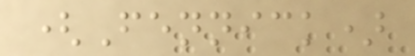(Fennick)
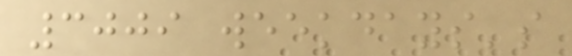3009 weekdays's
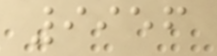9956
